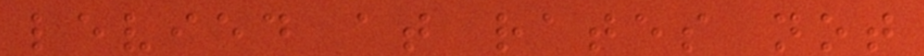levied at rates not
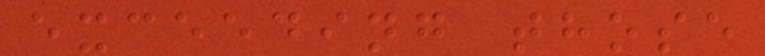exceeding those
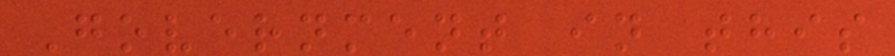Government in this
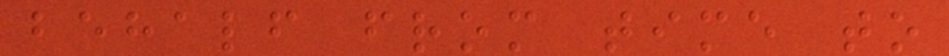behalf from time to
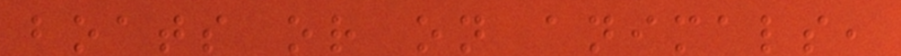boats or on animals,
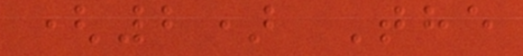(2) The
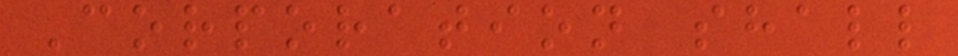Corporation shall
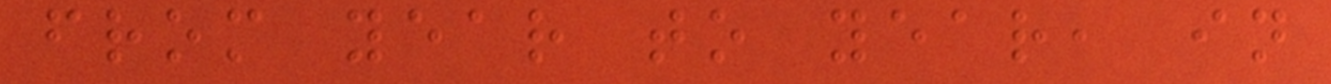from year to year, in
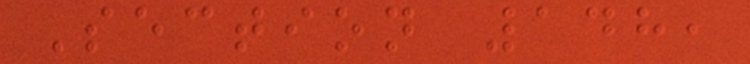Section 148,
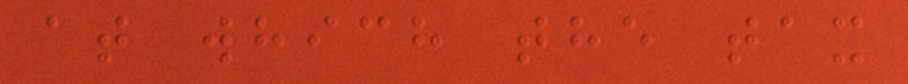at which the tax
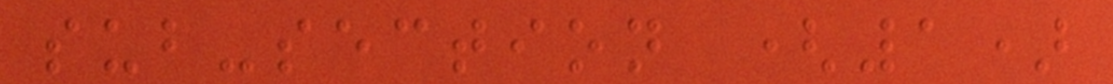sub-section (1)
